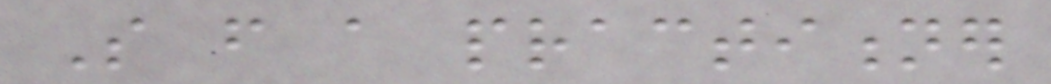So from a practitioner
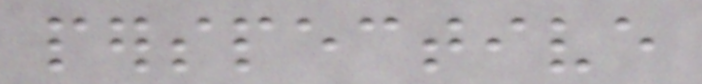perspective
